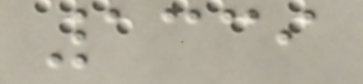1339
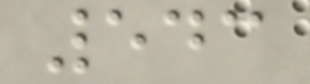543
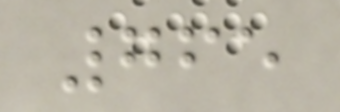765
